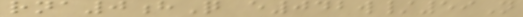rna0hQ e042w/59N
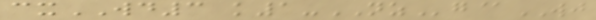cxWD3 k1-NZg@WJ
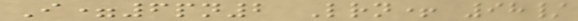I=6pn2 Lrn+ 98/
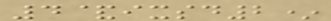4&ixsd2*
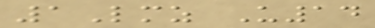1Lmz U14
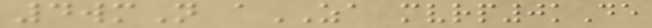4wmN aZA mvrp0kDe
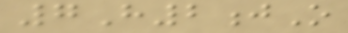7H2jO
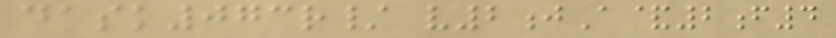dask073r/ v2jA&2f4
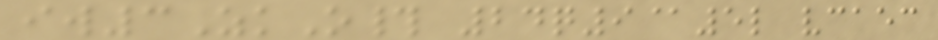iw3ZkO# 24q9@5l vcaec
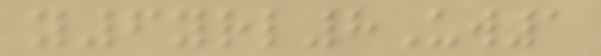y6yrl8Uw1
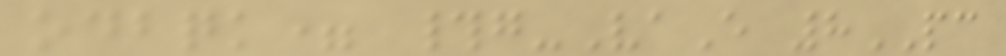odbqk= #g-VaE 8PC
